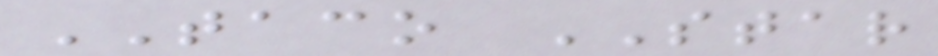TACO STAR
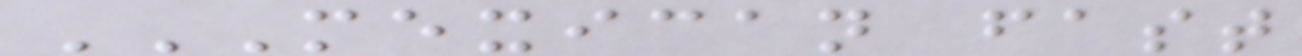MEXICAN FAST
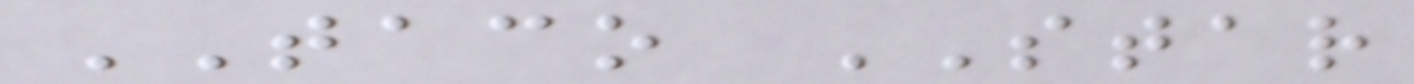TACO STAR
